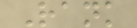Rank
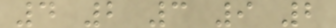4 2 3 9 2
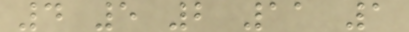4 5 2 11 1
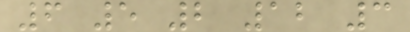6 5 2 12 3
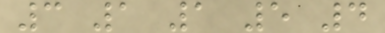3 1 1 5 4
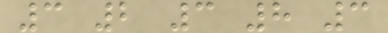3 2 3 8 3
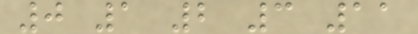0 1 2 3 11
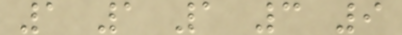1 1 1 3 9
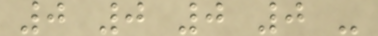0 0 0 0 -
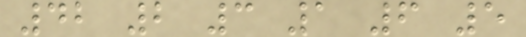42 2 3 1 6 5
